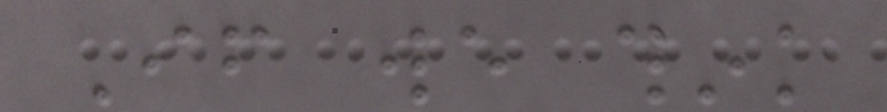If we think
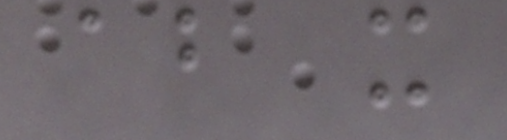about it
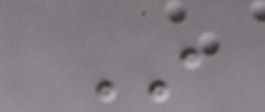In
